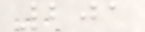201
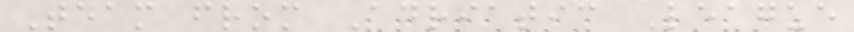Team from Adriatic League
